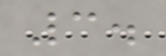3.
